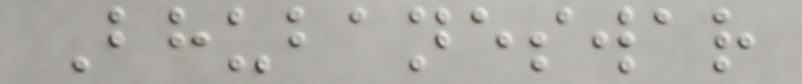Bhubaneswar
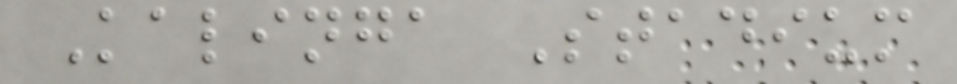Kalinga Stadium
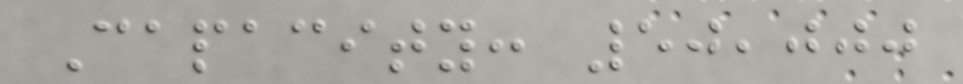Capacity: 50,000
